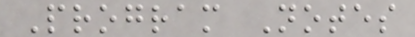Program Notes
